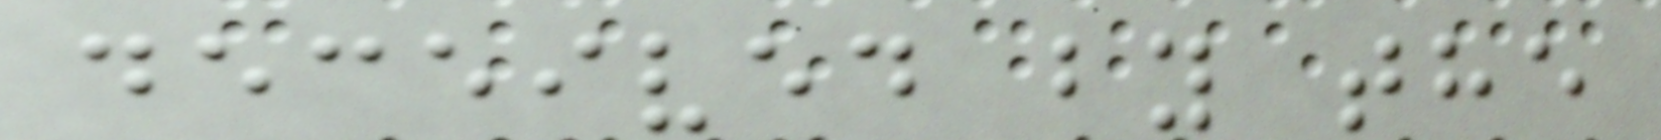deceived by the
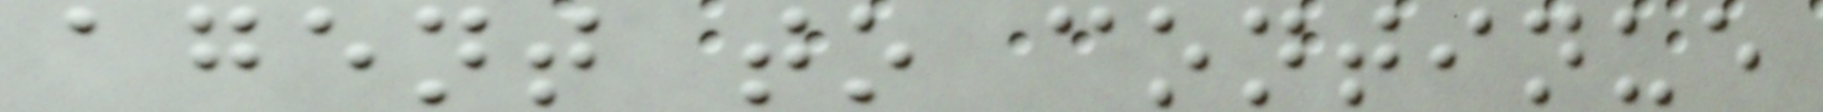agent to continue
